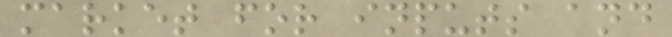market for inputs and
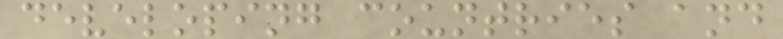developing countries and
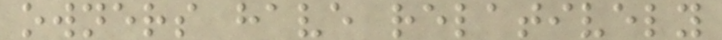owners have relatively
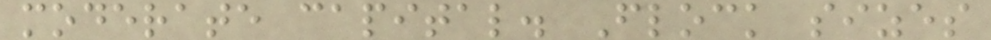moderate capital. Flock sizes
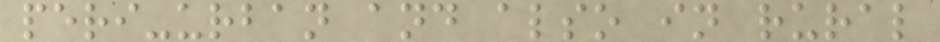peri-urban and also in rural
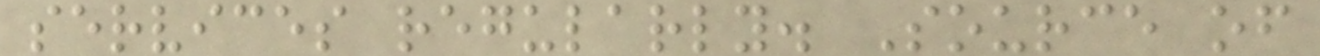services regularly. Source of
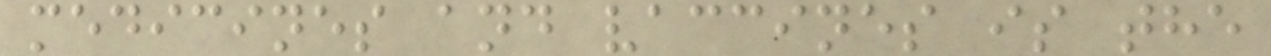medicines and vaccines is the
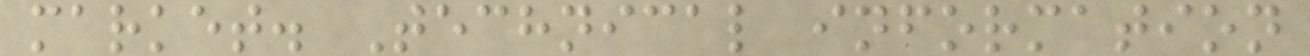market. Technical information
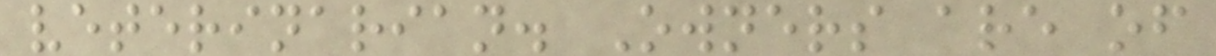veterinarian. Owners are of
